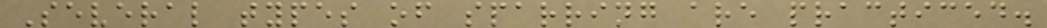Several types of sparring are practiced.
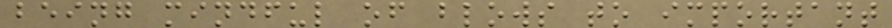being mindful of blows to important
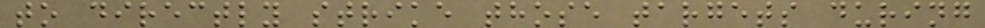to directly strike those targets during
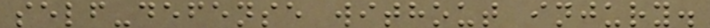self-defense without injury.
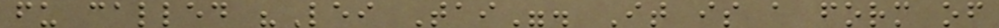fu called "Lei Tai". It is a form of
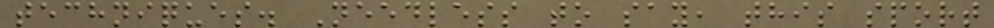techniques. Needless to say, this sport
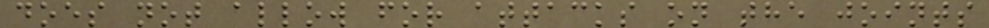does not allow for attacks on the joints
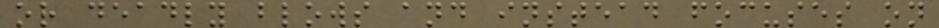or deadly blows and instead focuses on
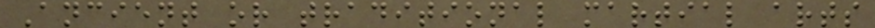Ancient or traditional martial arts
